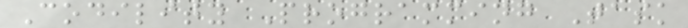Codility Programming Task
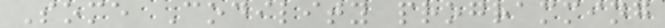Some Codility programming
